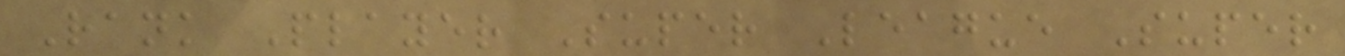Rank Player Super League Super
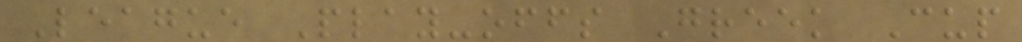League Play-offs Greek Cup
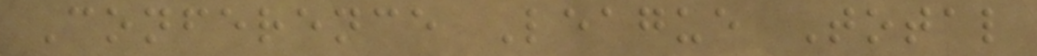Conference League Total
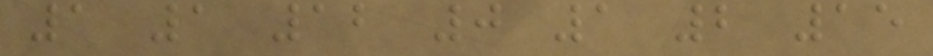1 1 12 0 1 2 15
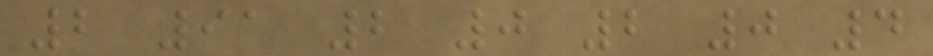2 91 2 0 2 0 4
